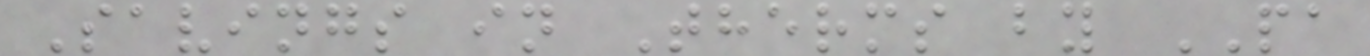Savings in Therms by PA
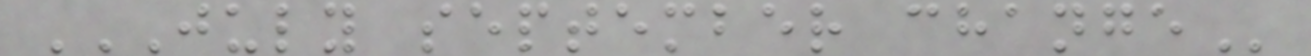JULY SEPTEMBER CHANGE
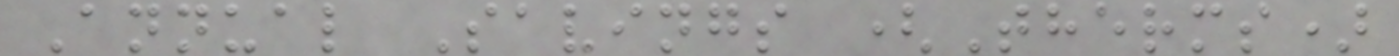Annual Savings (Therms)
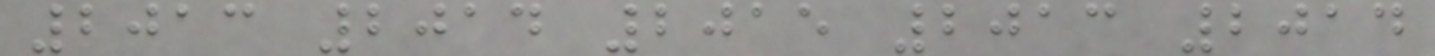2013 2014 2015 2013 2014
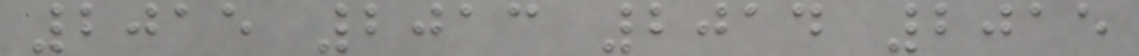2015 2013 2014 2015
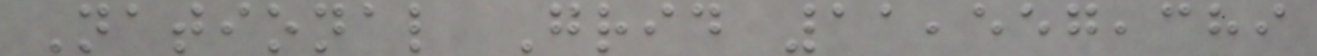National Grid 11,557,389
